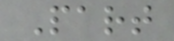Part
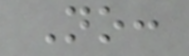No:
